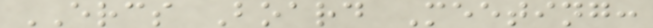ERCS Board Meeting:
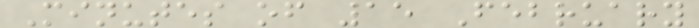Minutes of 15 February
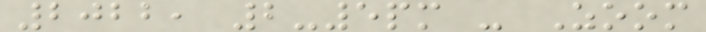2022, 2-5pm - Zoom
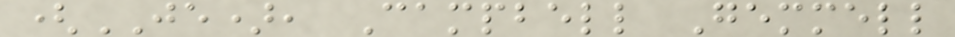(JE), Campbell Gemmell
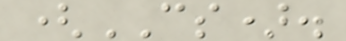(CS).
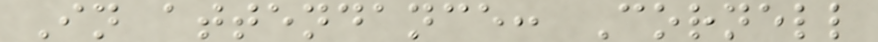In attendance: Cornell
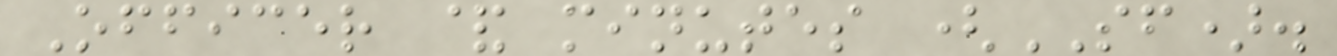Officer & minutes (SF).
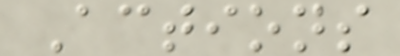Actions
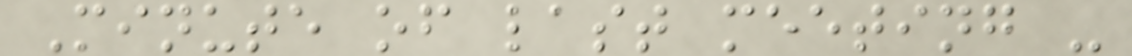Minute of last meeting -
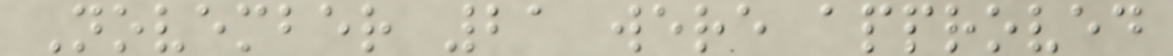November 21 were approved
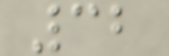32
